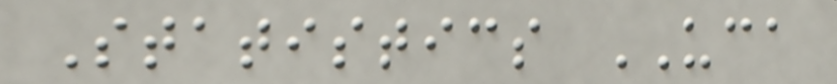Statistics UCA
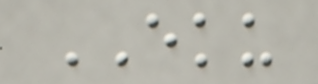EKU
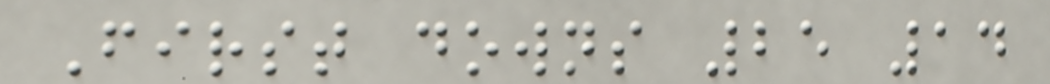First downs 25 14
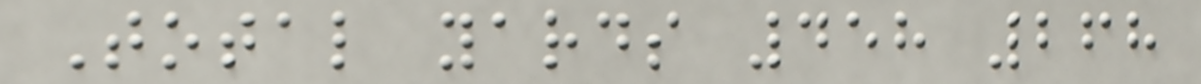Total yards 458 268
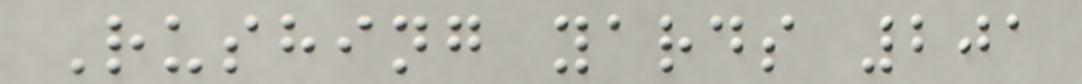Rushing yards 201
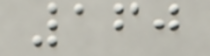160
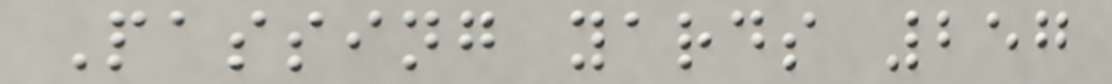Passing yards 257
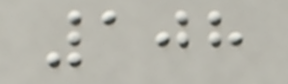108
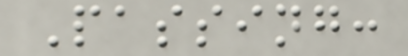Passing:
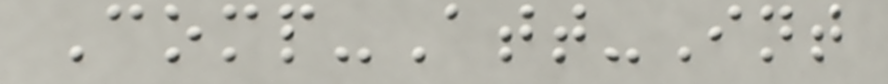Comp-Att-Int
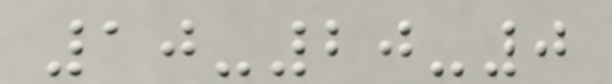10-20-0
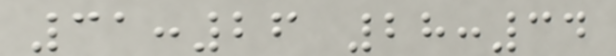31:26 28:34
